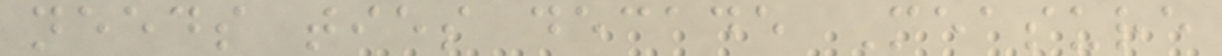needs ties decade Measure
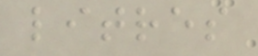litres
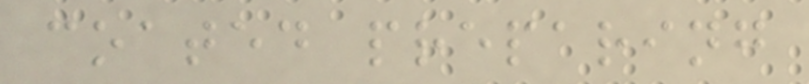coated preparing
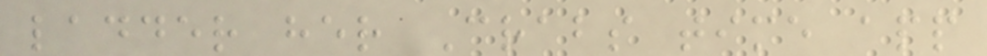ladder her Crabs time app
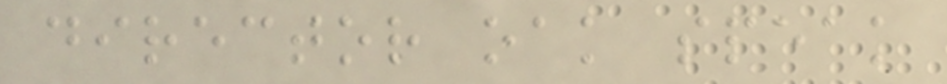director oak speak
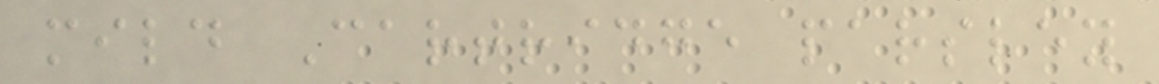mild Cartridge parsley
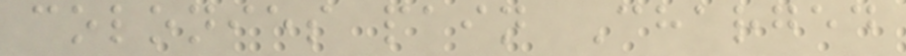colonies pain Charged
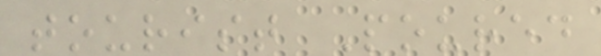tourist Poured
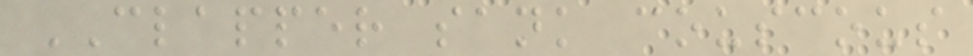CLAPPER sank couscous
